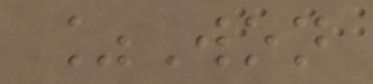%Won
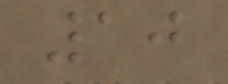10
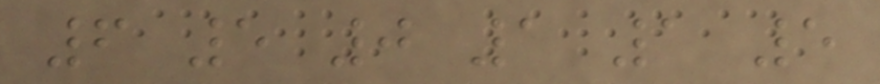6 5 0 1 1 5
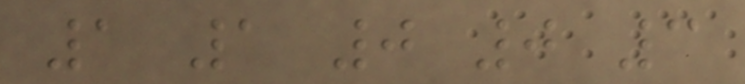1 1 0 0 3
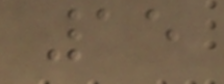15
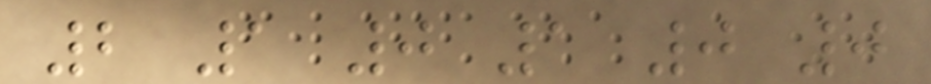2 1 0 1 0 0
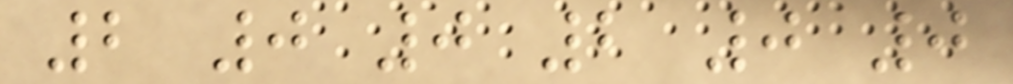2 0 0 2 0 0
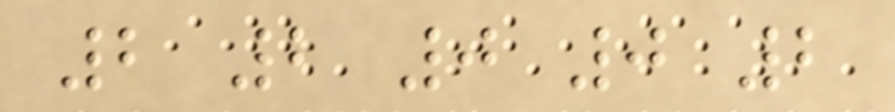2 2 0 0 2
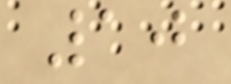10
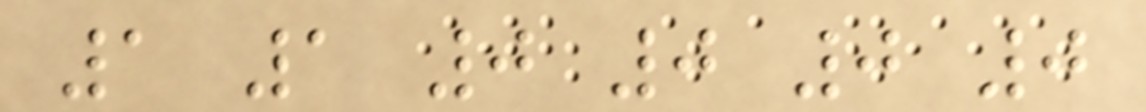1 1 0 0 0 0
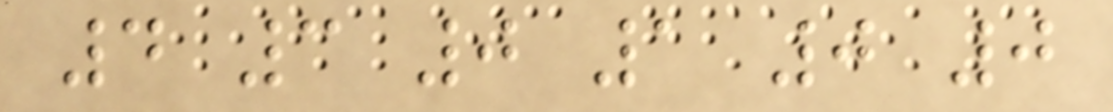4 3 0 1 0 0
